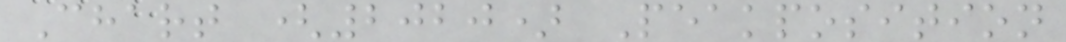Chart (2020) Peakposition
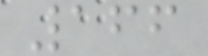166
